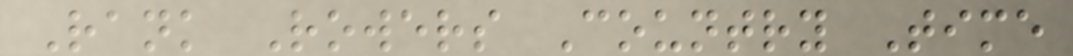Rank Rowers Country Time
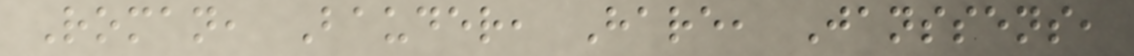Roman, Bauder, Hare, Janssens,
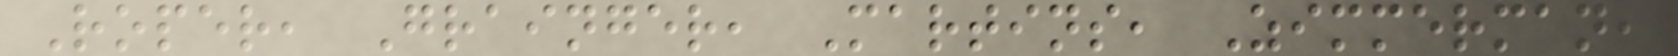Roper, Grainger, Martins, Zimmerman,
